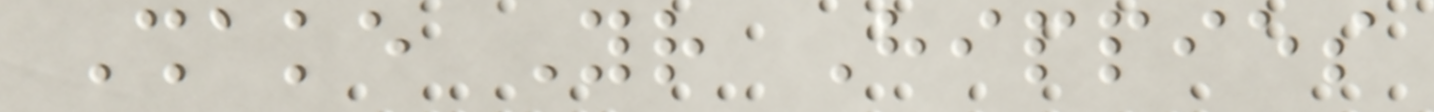Shake Your Hippies
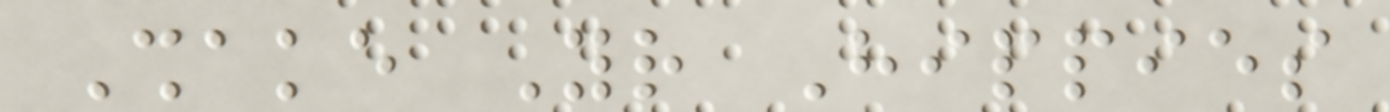Shake Your Hippies
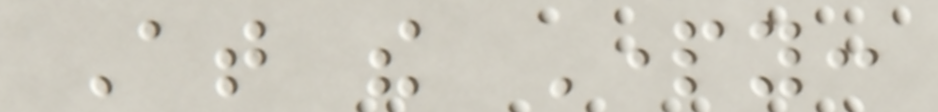At the Party:
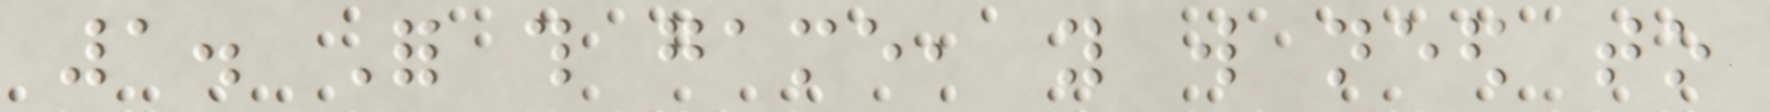1. For this game, you will need to
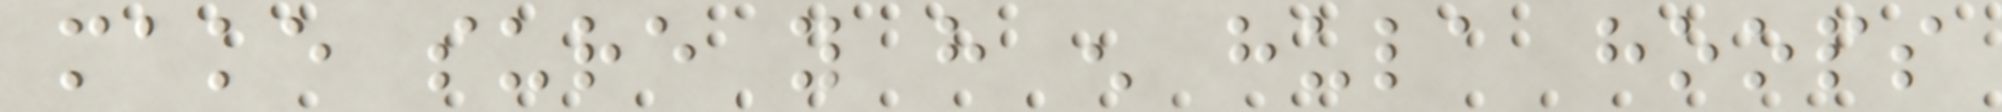make sure you have enough hula hoops
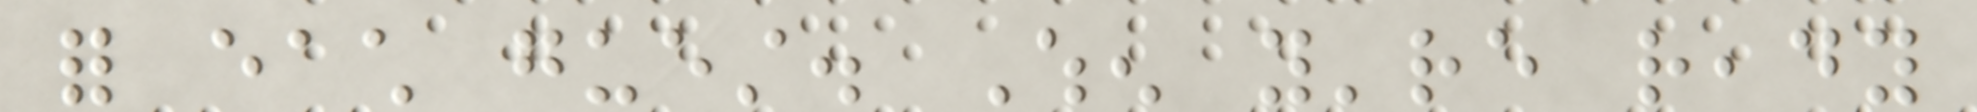for each guest. When you're ready
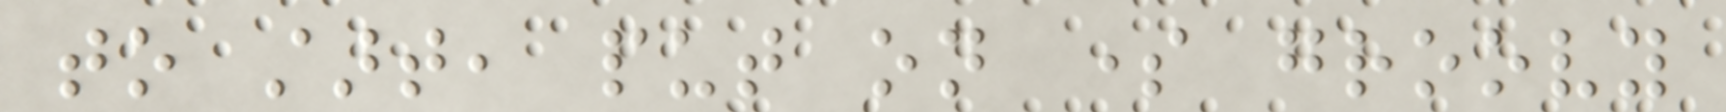to start, put on some groovy
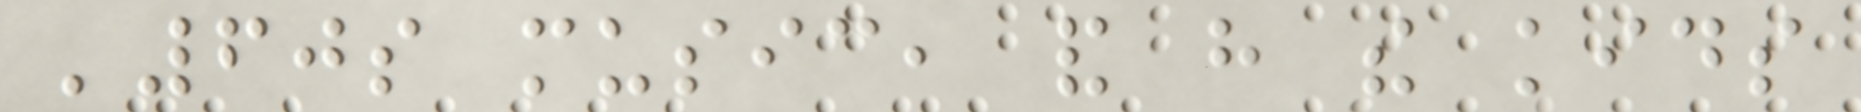'60s music, and have the kids
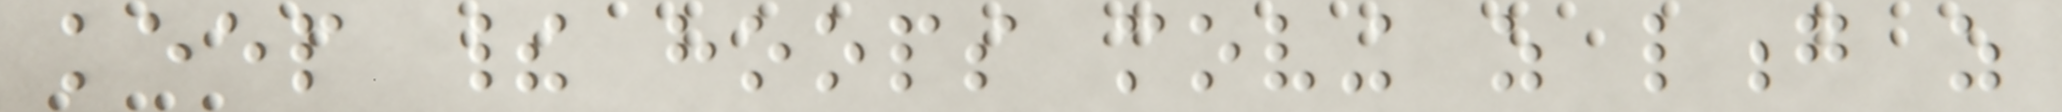keep their hoops moving as long as
